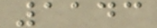1143
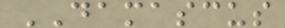DAMASCUS
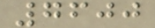7600
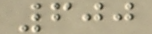600
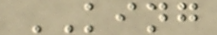KING
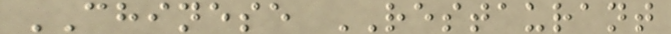CHINESE RESTAURANT
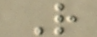R
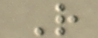R
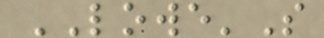LOWE'S
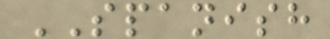SPANISH
